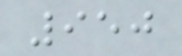950
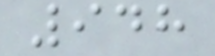948
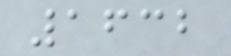1632
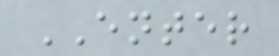ENTER
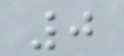0
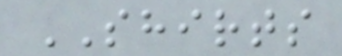SHIRTS
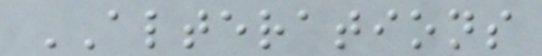ALTERATIONS
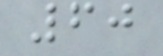60
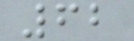62
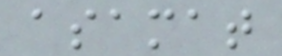asamat
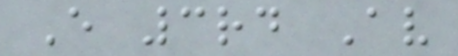E 3rd Av
